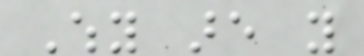Why are you
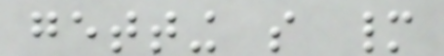getting so many
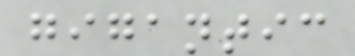gigantic
